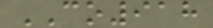CO918
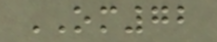OM72
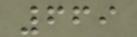669
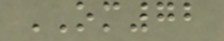OM72
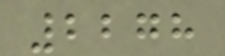2278
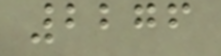2276
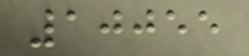10055
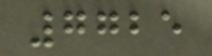7725
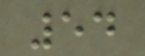54
